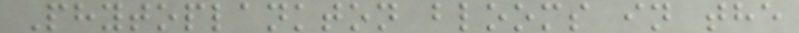Phytoplankton blooms in the
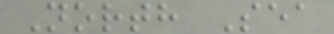North Sea
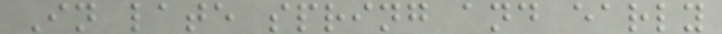In late spring and early
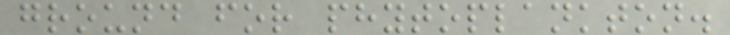ground for phytoplankton.
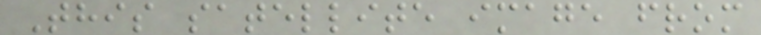This satellite image from
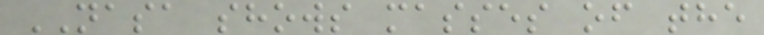NASA shows masses of the
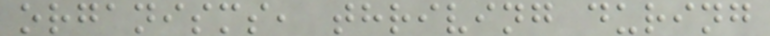organisms, thriving during
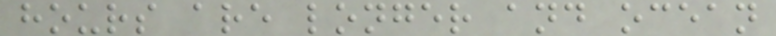hours are longer and ocean
